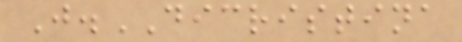J.DICRISTINA
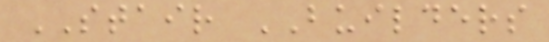STAIR BUILDERS
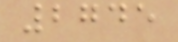2745
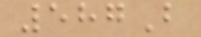587B
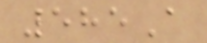585A
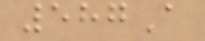587A
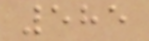585
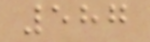587
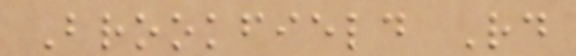Brookfield Rd
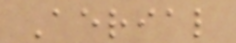Aerial
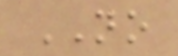NO
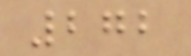272
